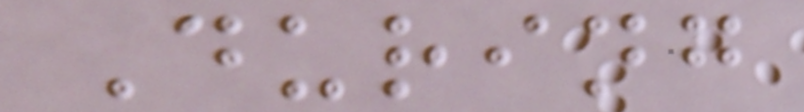During
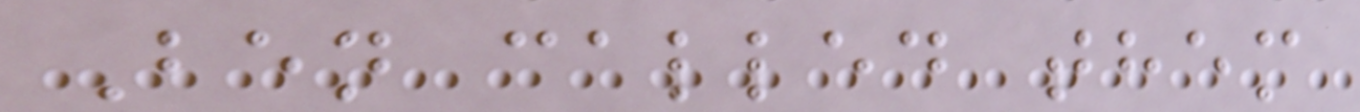Ben called them
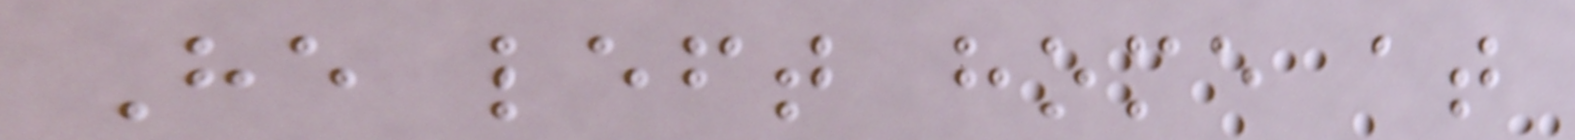He left home at
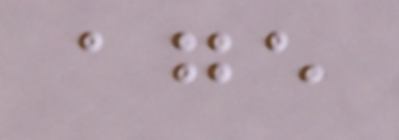age
